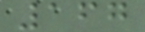167
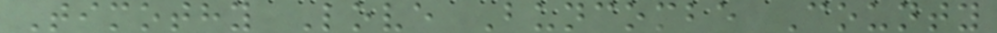Timothy Love Buncombe County
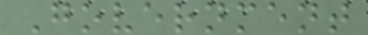Government
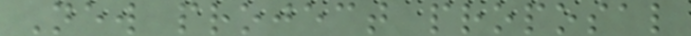New project proposal
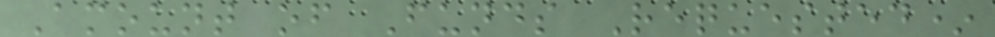Amount of Funds Requested*
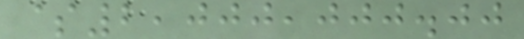$2,000,000.00
